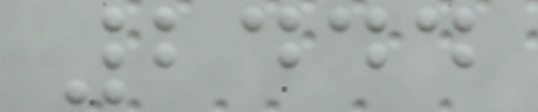2444
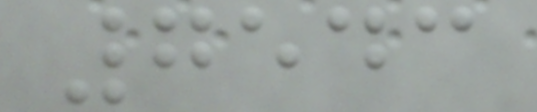7543
